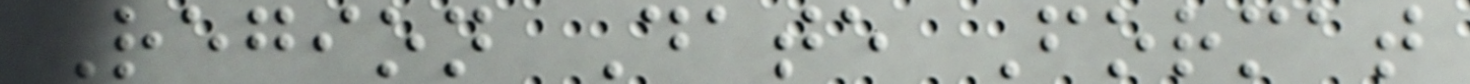Region Date Format
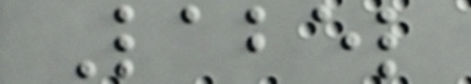Label
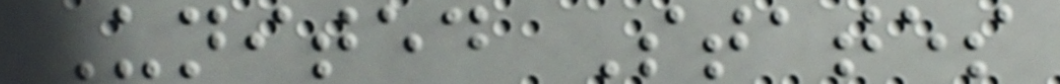United States
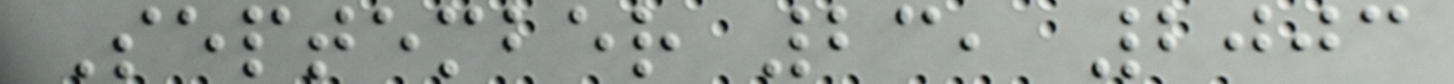September 23, 2003
